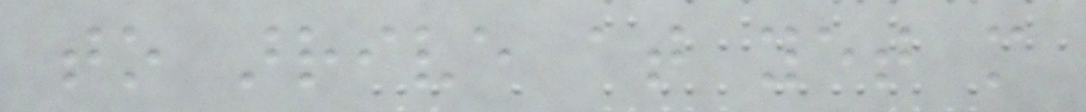to arrive at yet more
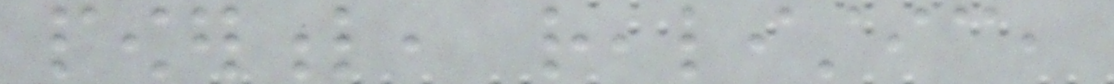powerful, realistic,
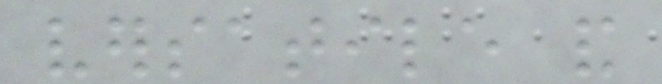versatile and
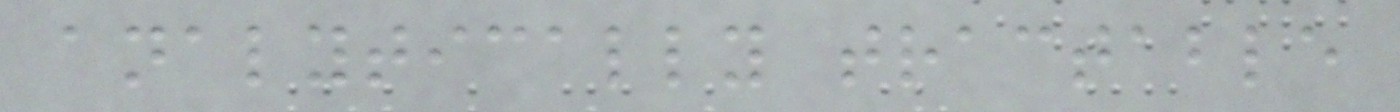analytically tractable
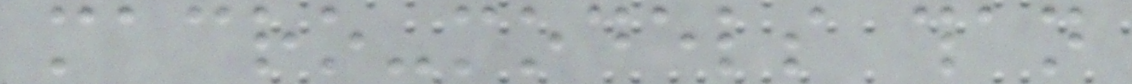macro-models than
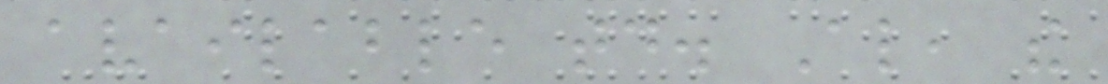available today. Also, the
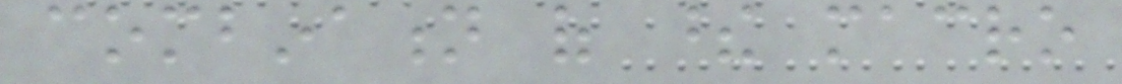combination of these macro
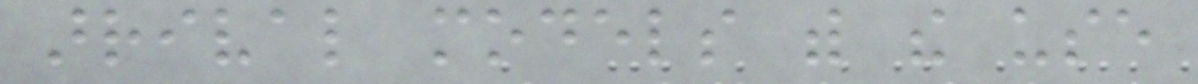arrival models with the use
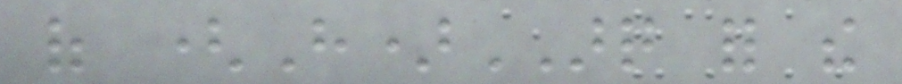of (H)ARQ for the
